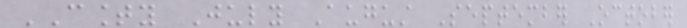COUNTY July August September October
